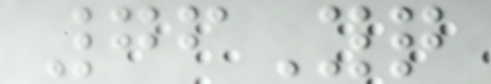76Yq
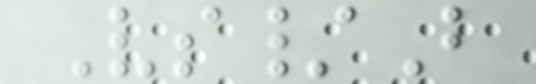Vs/B
